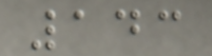143
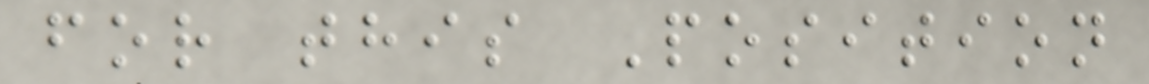for this Position
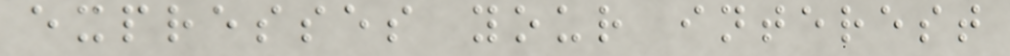expresses your interest
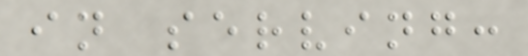in serving:
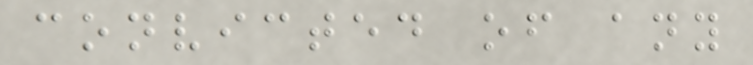convicted of any
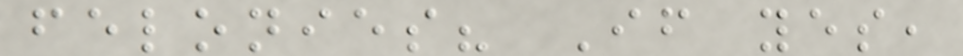felonies? If yes,
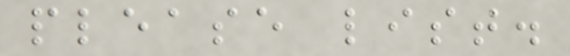please list.
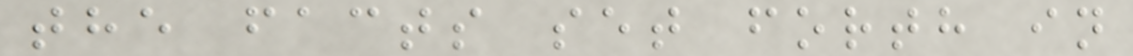the facts set forth in
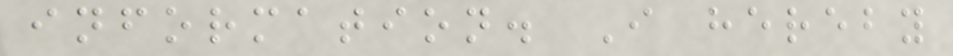information. I hereby
